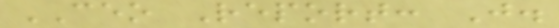CEO Report: J.
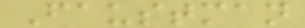Faustman
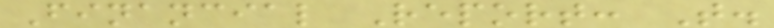Financial Report: T.
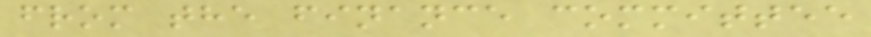from the finance committee
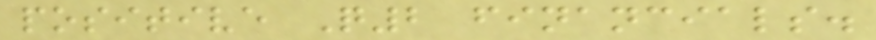positive Q2 financials.
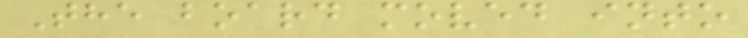The board moved into
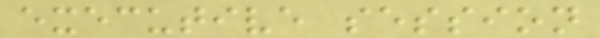executive session
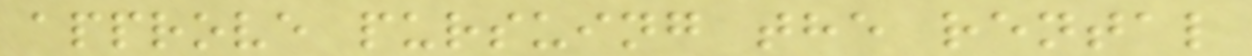approve pursuing the rental
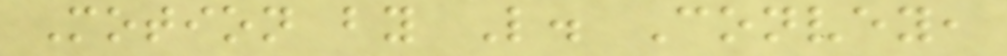Motion by L. Convey,
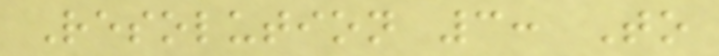Resolution 3: To
